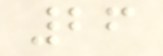26
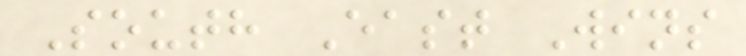South East Wins
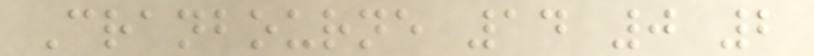Cranbourne 14 0 2
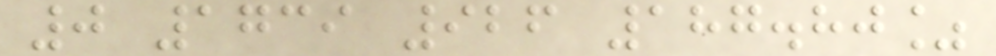0 1739 926 187.80%
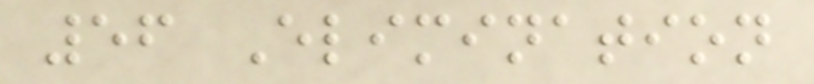56 Elimination
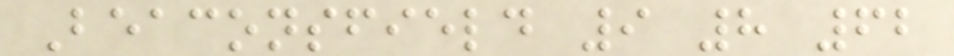Beaconsfield 9 8 62
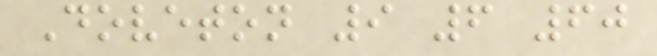Doveton 9 6 60
